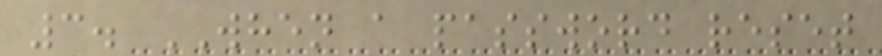3. WHEN a password reset
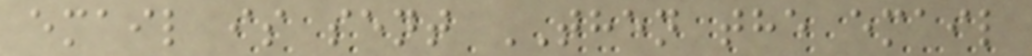email is sent THEN the email
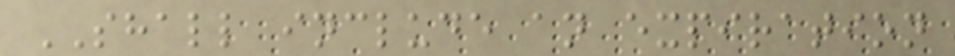SHALL include an expiration
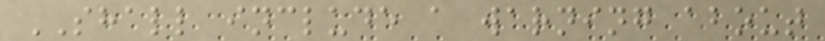SHALL include a warning about
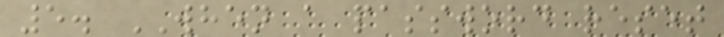5. WHEN a password reset
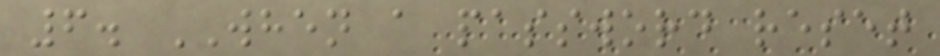6. WHEN a password reset
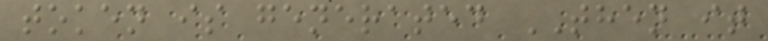token is generated THEN it
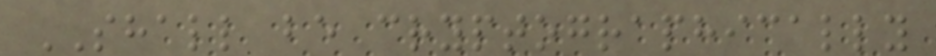SHALL be cryptographically
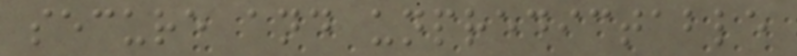secure and unpredictable
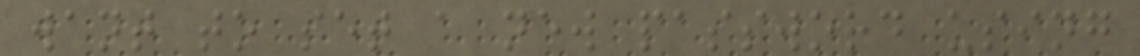want to set a new password using
